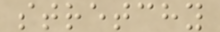stretchy
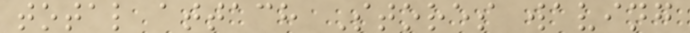total attach Stores waving
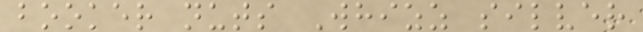booker nuts Whizz silver
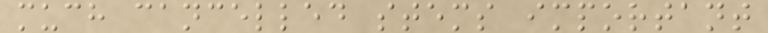much cancelled stems important
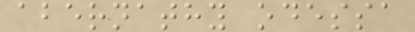abernathy odessa
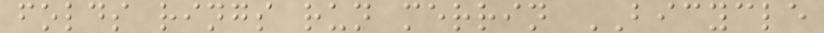folds rings run merrin BICYCLE
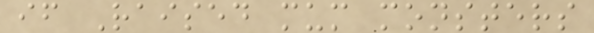if Raised mum monsters
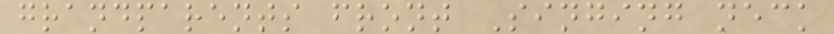grandparents front Singing neck
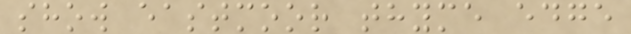show eastmoor thyme edge
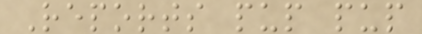Reports pup pup
